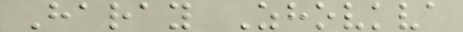Haray Zhovkva
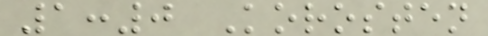1:0 Korosten
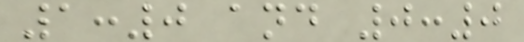1:0 and 0:0
